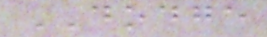DODGE
